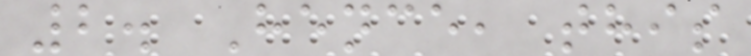2. Hence, this
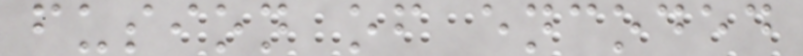fusion of encoded
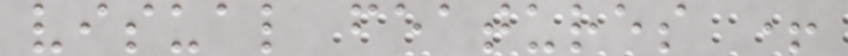visual features +
